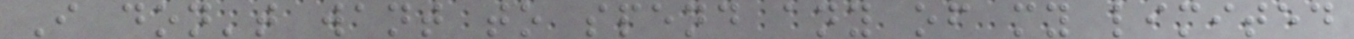I don't want to spend any of my limited
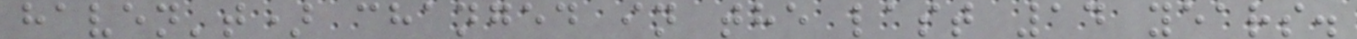haven't) changed in the last 14 years.
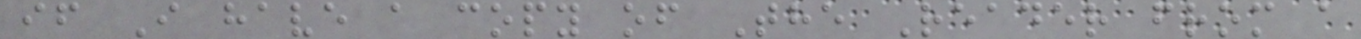if I have a copy of The Reader from a
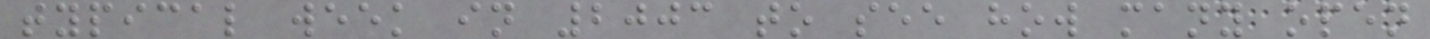typical week in 2003 to see how many open
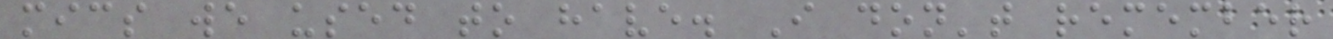mics we used to have. I don't remember
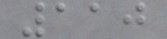110
